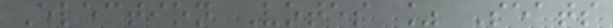Election Votes % Seats
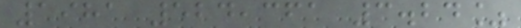1981 524,361 3.24%
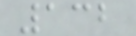132
